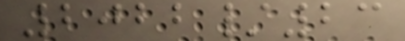2022/23
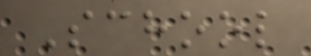School
